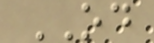OD
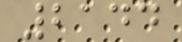2144
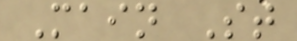Main St
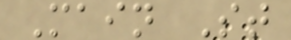Main St
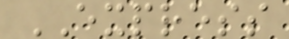EXPRESS
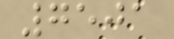7501
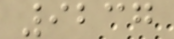9237
